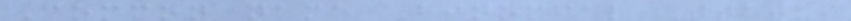Common name Binomial Status
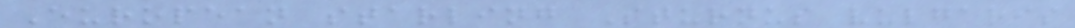European starling Sturnus vulgaris
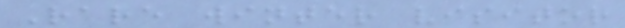Rare winter visitor
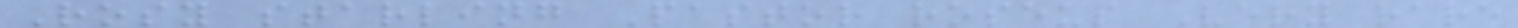Rosy starling Pastor roseus Very rare
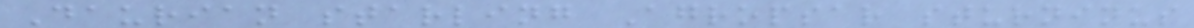Daurian starling Agropsar sturninus
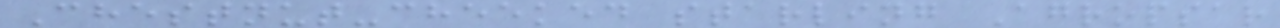Chestnut-cheeked starling Agropsar
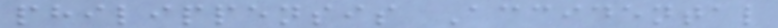philippensis Accidental
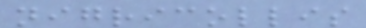nigricollis
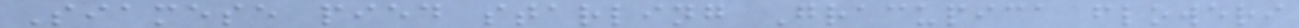Siamese pied starling Gracupica floweri
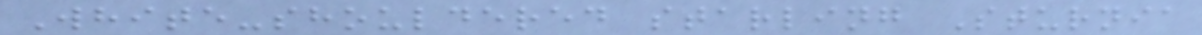White-shouldered starling Sturnia
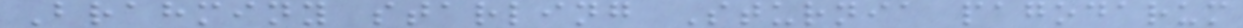Brahminy starling Sturnia pagodarum
